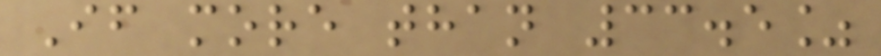If more than 33.5%
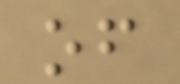of
